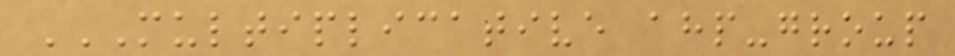MULTIPLICATIVE AHP-GROUP
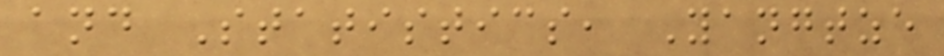and Statistics, Yangtze
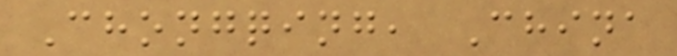Chongqing, China
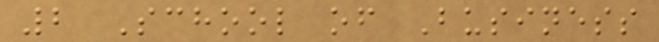2 School of Business
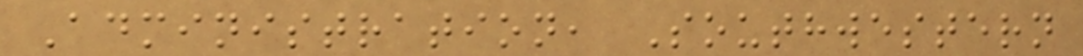Administration, Southwestern
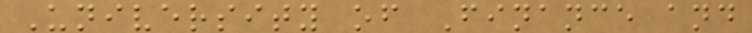University of Finance and
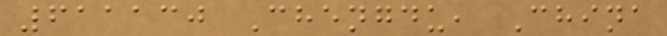611130 Chengdu, China
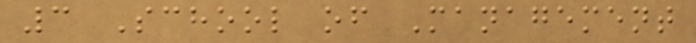3 School of Management
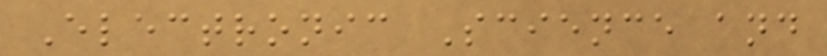Electronic Science and
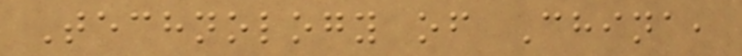Technology of China,
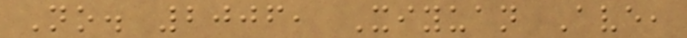No. 2006, Xiyuan Ave,
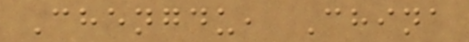Chengdu, China
